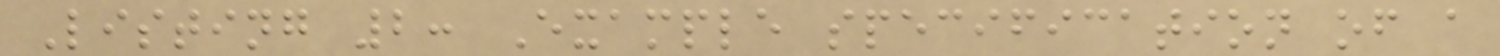Listing 2: Example specification of a
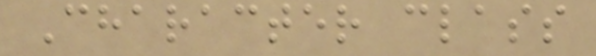Character class
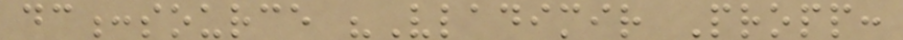dc:source "Vladimir Propp:
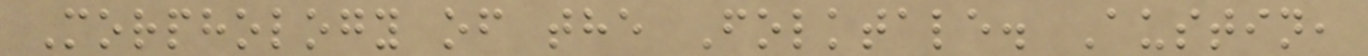Morphology of the Folktale. Austin,
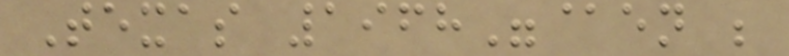Texas 1968"@en ;
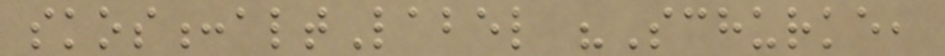skos:altLabel "Schurke,
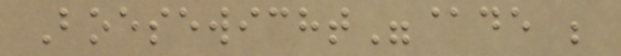Boesewicht"@de ;
